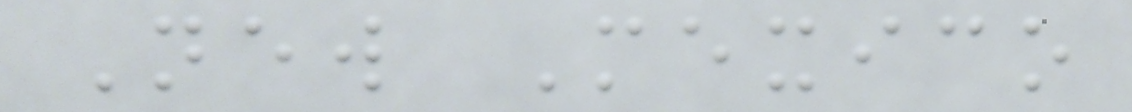New Mexico
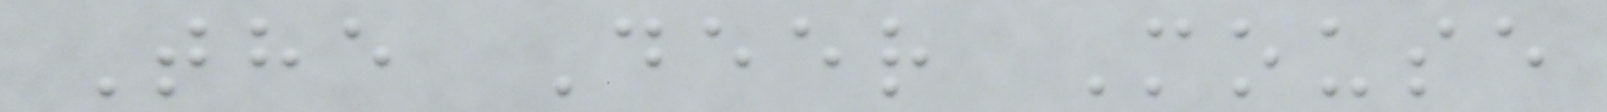The Deer Mouse
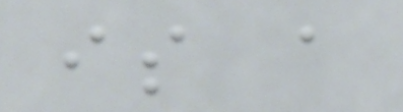is a
